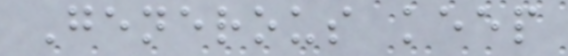Generous keep
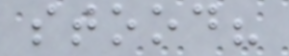stood?
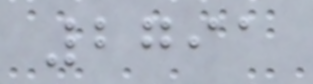2791
